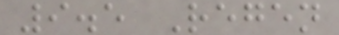9.5 Regen
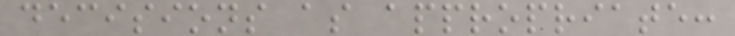decisions as appropriate:
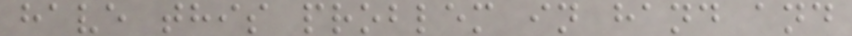have this problem in hand and
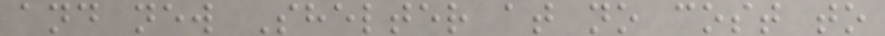and new Shelter at no cost to
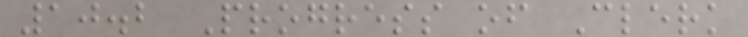10.2 Progress of Clerk
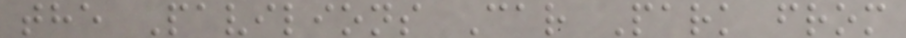the Pavilions Car Park from
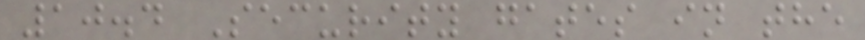10.4 Security gates in the
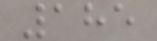185
